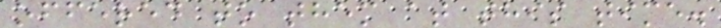offered to them at this time.
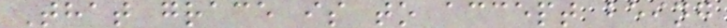That grace is to accept being
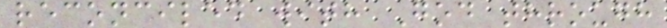reconciled with God through
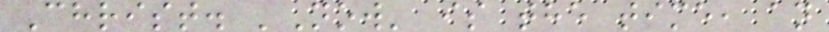Christ. 'Now' is the time, an
